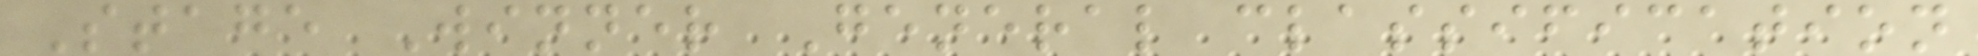Stage Winner General classification
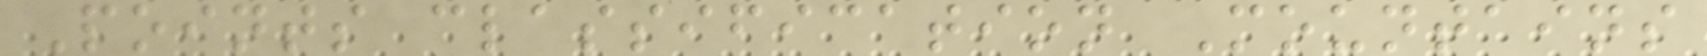Points classification Mountains
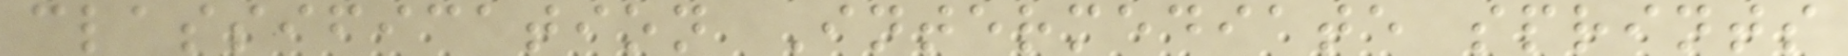classification Intermediate sprints
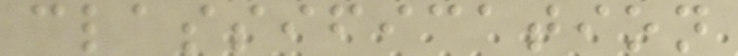classification
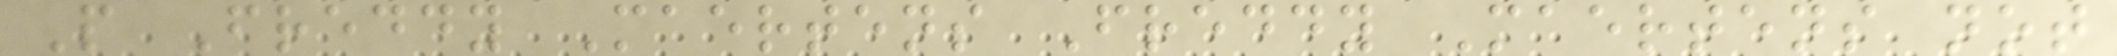P Freddy Maertens Freddy Maertens not
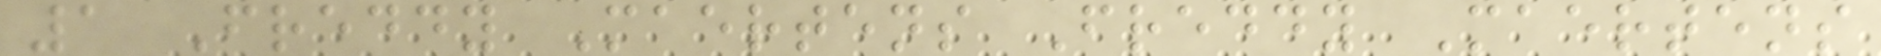1 Freddy Maertens Freddy Maertens
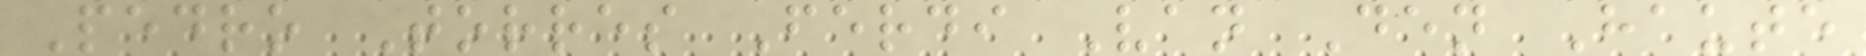Pedro Torres Ferdi Van Den Haute
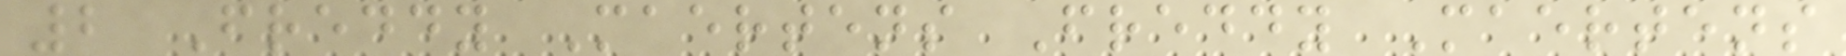2 Freddy Maertens Freddy Maertens
